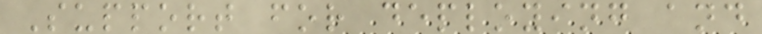Support for deploying and
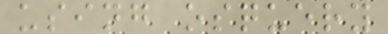using osquery
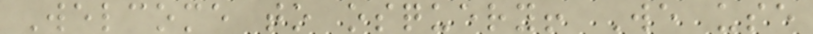Welcome to osquery! We use
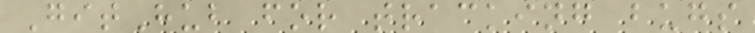GitHub for tracking bugs
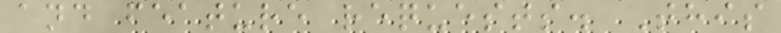and feature requests. This
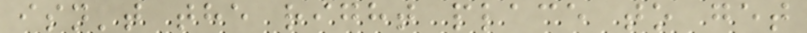isn't the right place to get
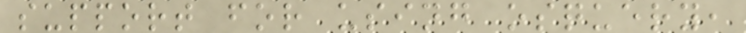support for using osquery,
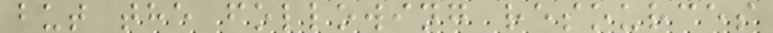but the following resources
